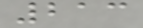213
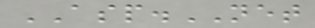ASP.NET
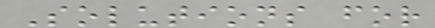Solutions for
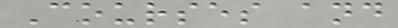Courses and
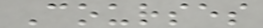Courses
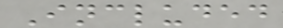Included
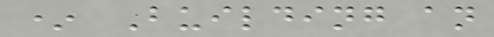* Building an
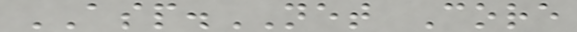ASP.NET Core
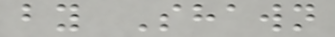by Shawn
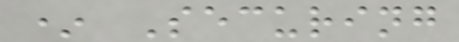* Securing
